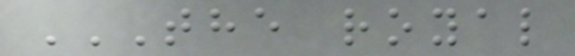THE ROYAL
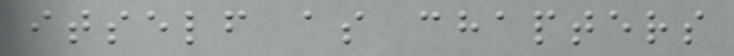itself as chapters
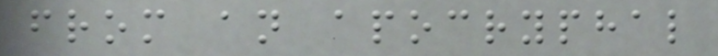from an apocryphal
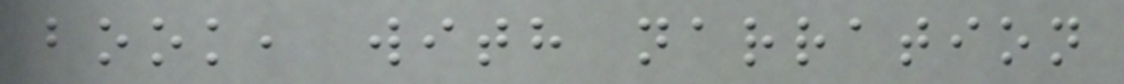book, with narration
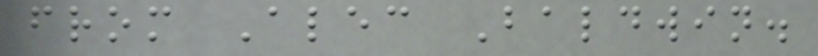from Alec Baldwin.
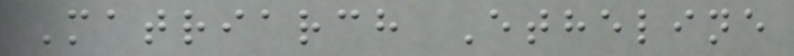Matriarch Etheline
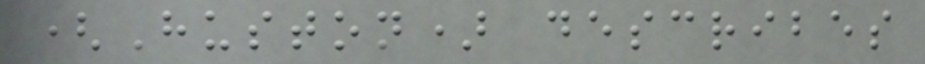(Huston) describes
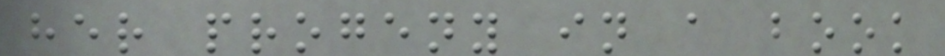her progeny in a book
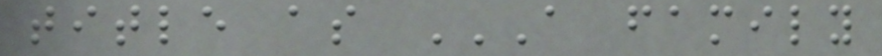title as A FAMILY
